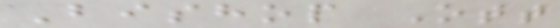Bishop Ott
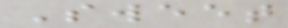Sweet
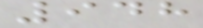948
